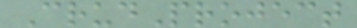CrudProject
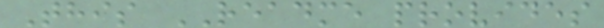This README provides
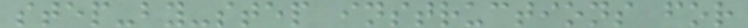step-by-step instructions for
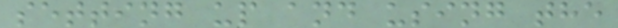setting up and using the
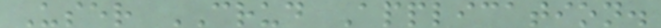User CRUD Application.
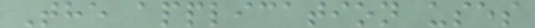The application uses
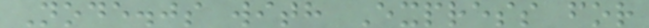Node.js with Express for
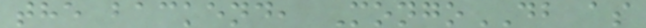the backend, MongoDB as
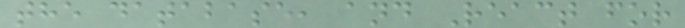the database, and React for
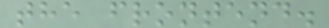the frontend.
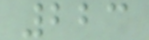223
